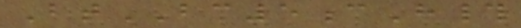BtBC5cH#
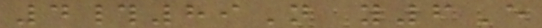4#89N y6E
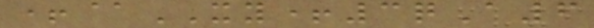+@XY+3qA6
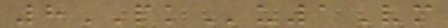8PKu1Vm
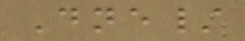Dne/
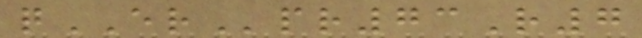qERpr73R7
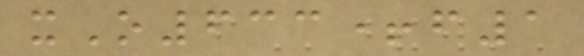xO633+f1
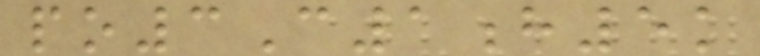po3C1h5k
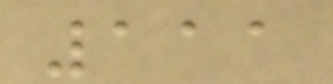111
